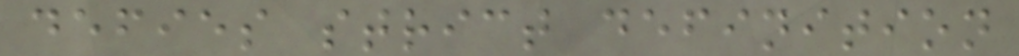defies strict definition
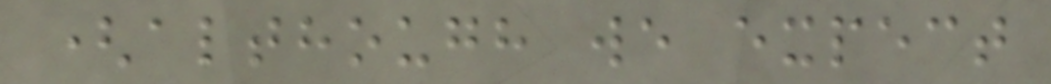(although we expect
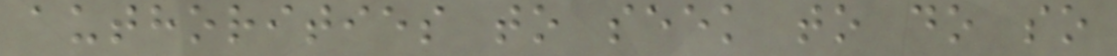authorities to seek to do so
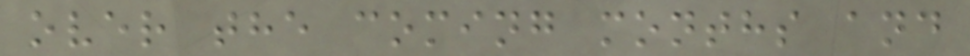over the coming months and
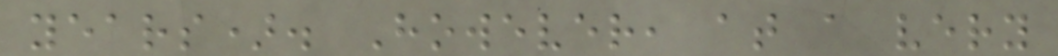years). However, at a very
